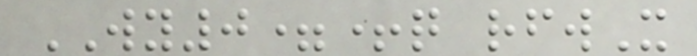WY0=+q rfwX
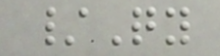/Qy
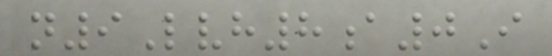n9Lvh8a0I
